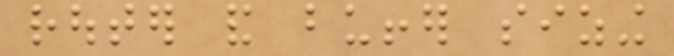router and buffer sizing
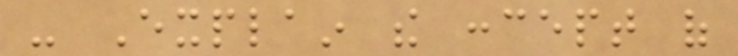- Explain the concept of
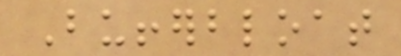Bufferbloat
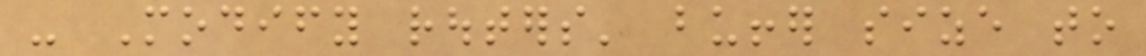- Modify routers' buffer size to
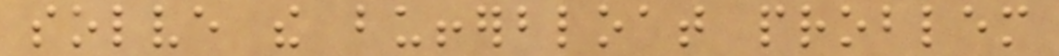solve the bufferbloat problem
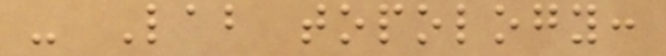- Lab topology:
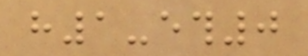h1-eth0
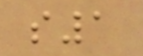s1
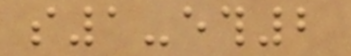s1-eth2
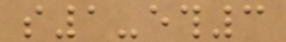s1-eth3
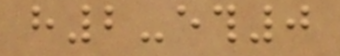h2-eth0
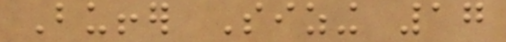Buffer Sizing 17
